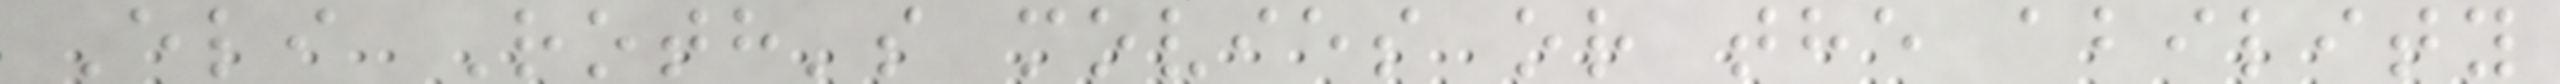Eli Roth's movies or the ability
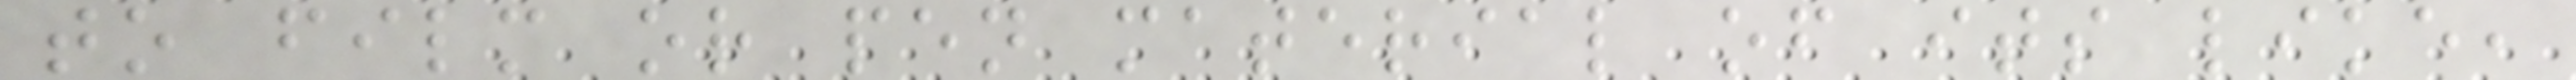to film or pen material of its like,
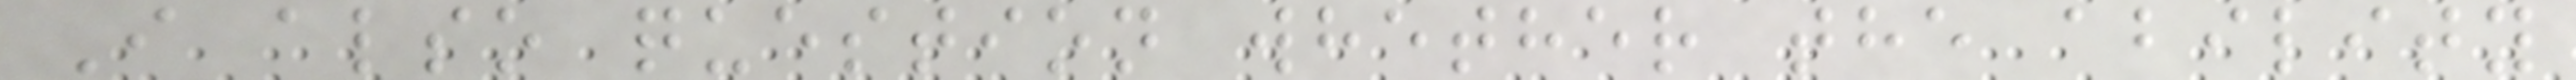I also question whether the ability
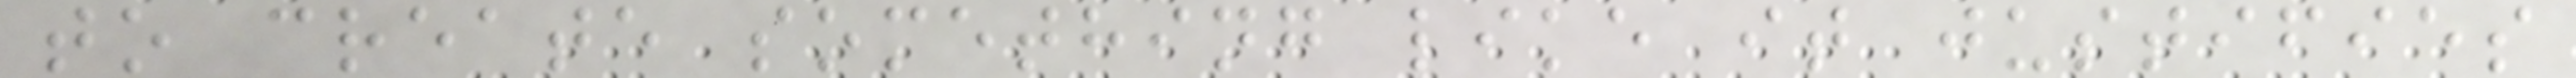to create something like it justifies
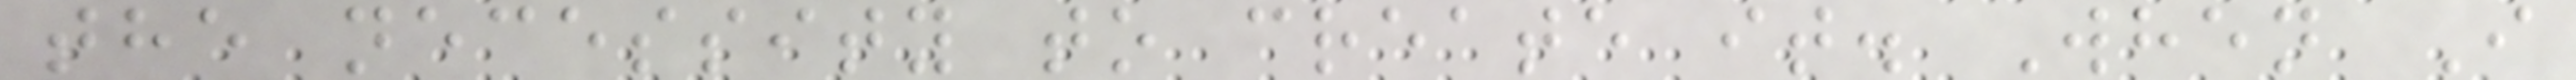the necessity to create it. When I
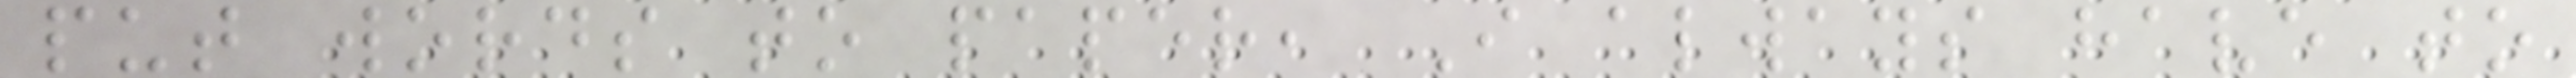put words to paper, I always have to
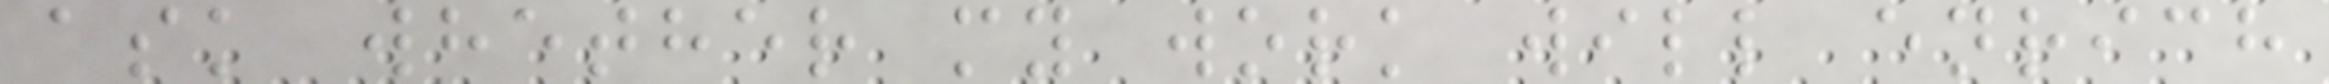ask whether my work will enrich
